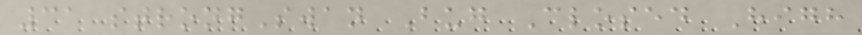31 strongSwan Bug Closed High
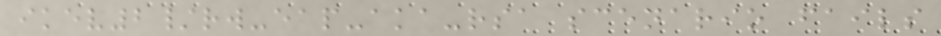ikev2/rw-eap-aka-rsa scenario fails
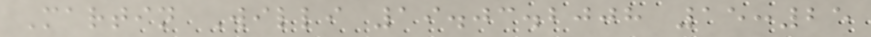Martin Willi 19.03.2008 15:25
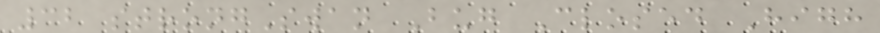32 strongSwan Bug Closed High
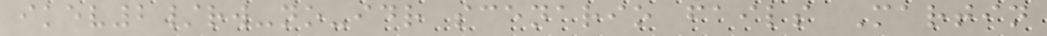ikev2/rw-no-idr scenario fails Martin
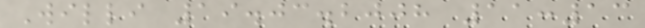Willi 19.03.2008 11:13
